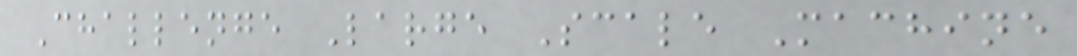Challenge Large Scale Machine
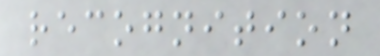recognition
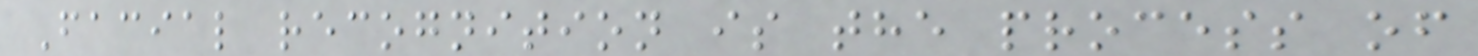Facial recognition is the process of
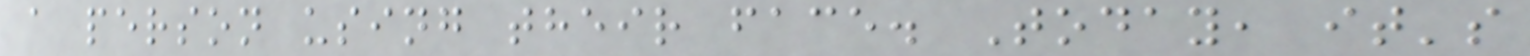a person using their face. Today, it's
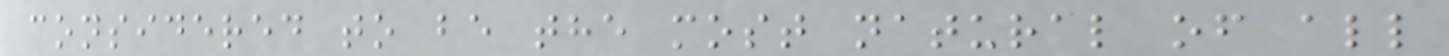considered to be the most natural of all
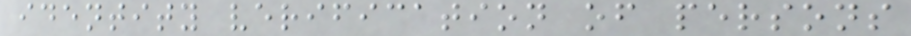identity verification of persons
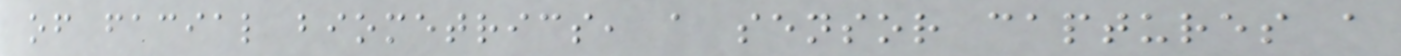of facial biometrics, a sensor captures a
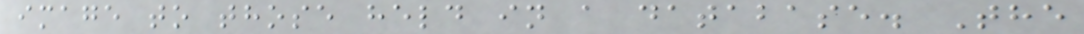image to those held in a database. The
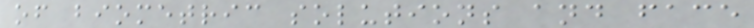of biometric solutions and face
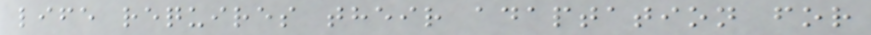life requires their adaptation for
